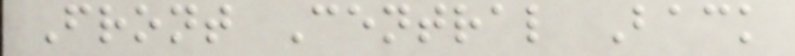Front Central Back
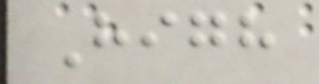High
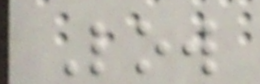Low
